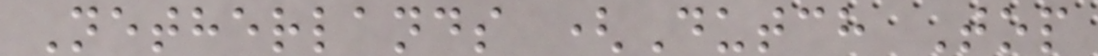Netherlands (Dutch Top
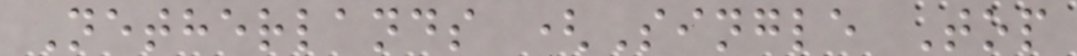Netherlands (Single Top
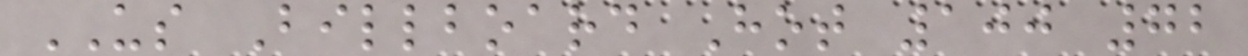US Billboard Hot 100 72
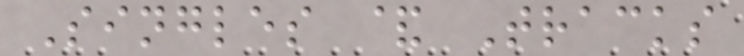Singles & Tracks
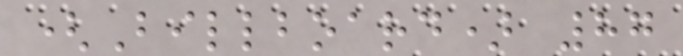(Billboard) 87
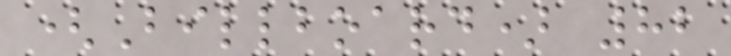(Billboard) 82
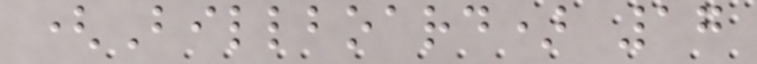(Billboard) 17
